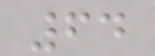64
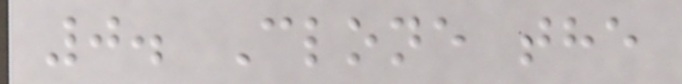0. Clone the
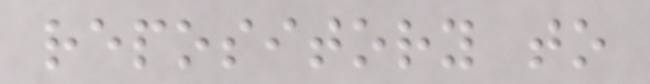repository to
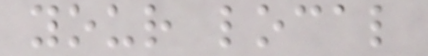your local
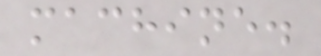machine.
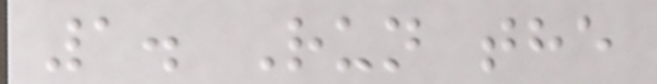1. Run the
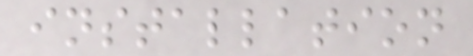installation
